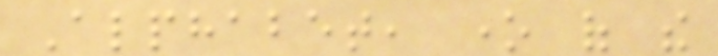Alphabet, one of the
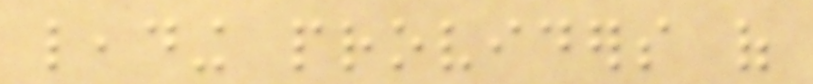leading providers of
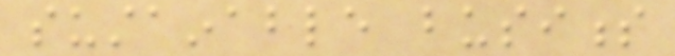sustainable business
